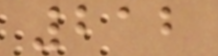212
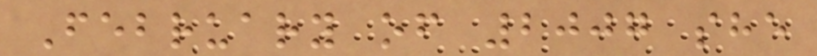February of 2007 she
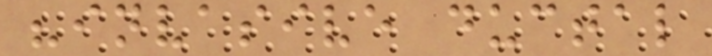"invasive ductal
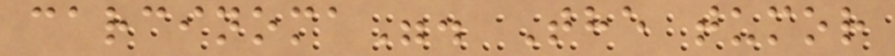carcinoma". The tumor
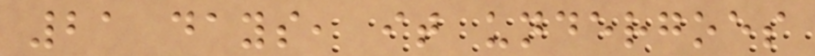21 days, it undergoes
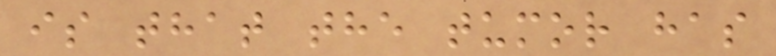is that the tumor has
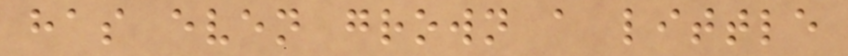has even grown a little
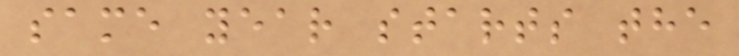same year starts the
